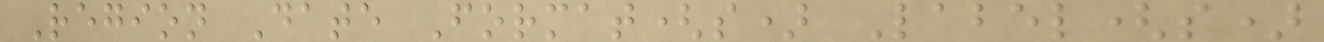Region Date Format(s) Label(s)
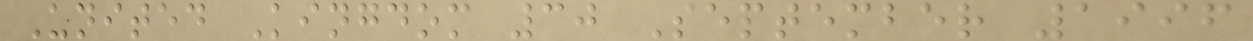United Kingdom 30 September 1996
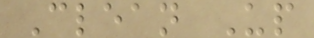Clean Up
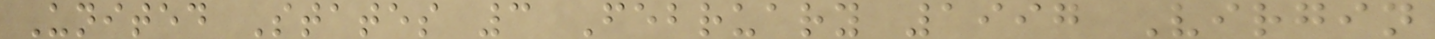United States 3 February 1997 Virgin
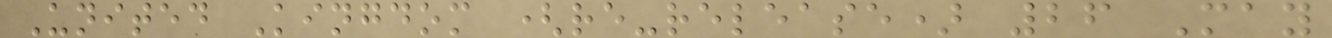United Kingdom (re-release) 26 May
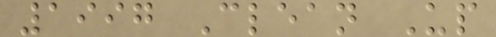1997 Clean Up
